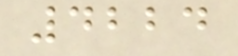4224
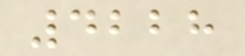4228
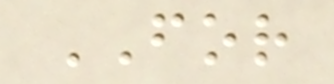FOR
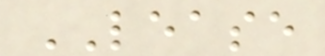LEASE
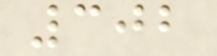302
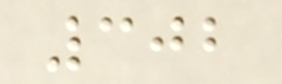302
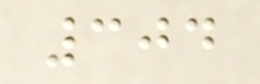304
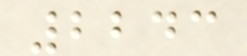2243
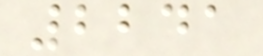2241
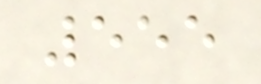555
